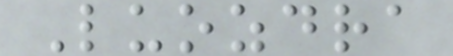Luozdra
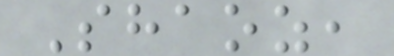Shaoz,
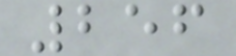256
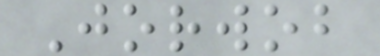Jorwob
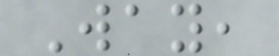Way,
